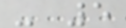- 5
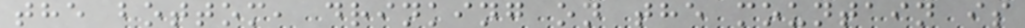the bottom, drinking on the mountain is
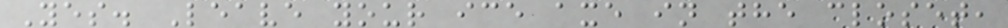Yes. Leave your ice axe in the closet,
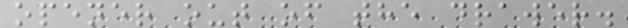opener out of the drawer.
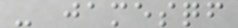- jamesqf
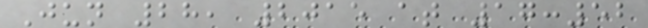Jun 28, 2015 at 17:52
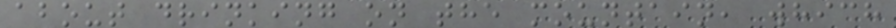about drinking on the mountain, which
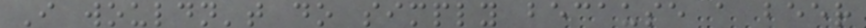I wouldn't do simply because a beer
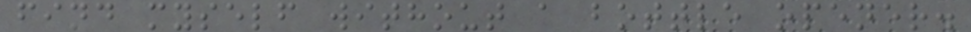find myself without a bottle opener.
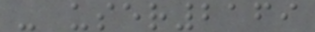- user2169
